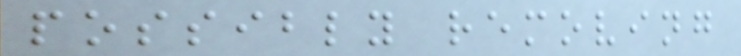possibly removing
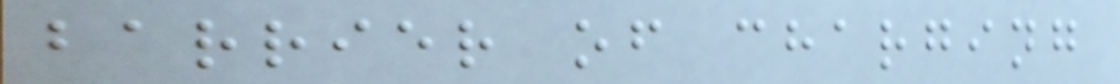barrier of charging
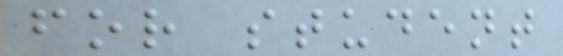for student
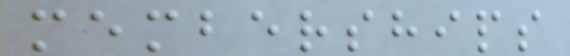memberships
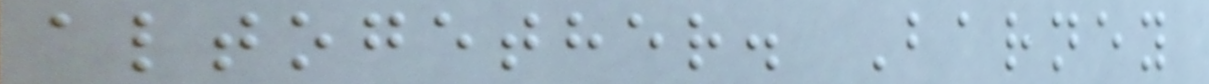altogether. Barney
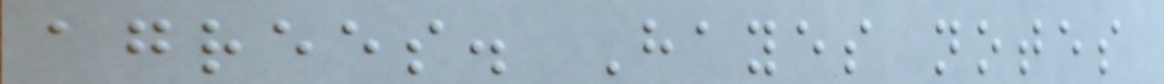agrees. Hayes notes
